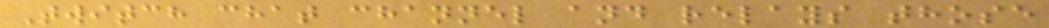Twitch chat channel and relays those
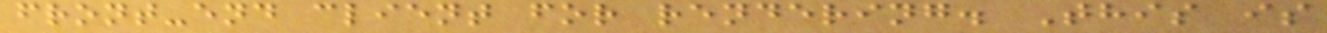front-end client for rendering. This is
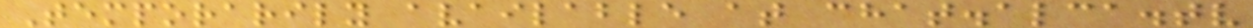Temporarily available at chat.alca.tv
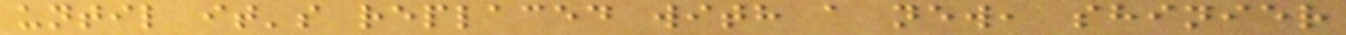until it's replaced with a new, shinier
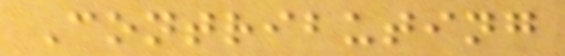Contributing
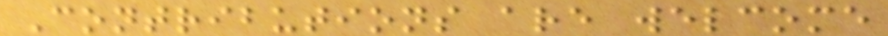Contributions are welcome
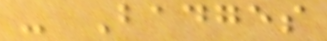- Badges
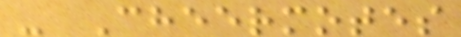- Cheermotes
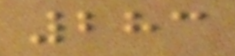283
